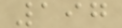197
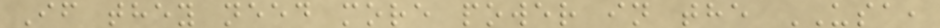If they need more power in the USA,
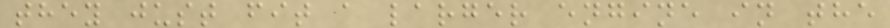they just fit a larger engine in the
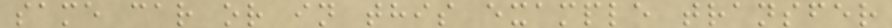same car or in this example transfer
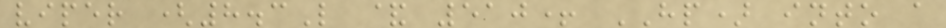viper (8.3L & 510+ HP) into a
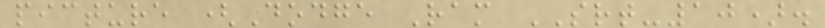picture (Dodge Ram SRT-10).
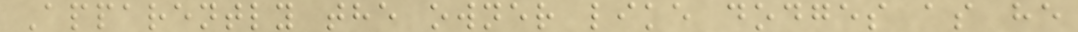Apparently the owner like dodges as he
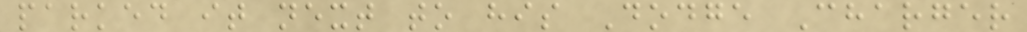parked it next to his Dodge Charger
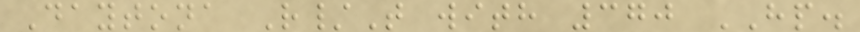Daytona R/T with 370 HP.
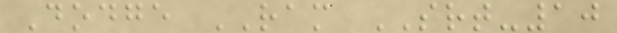Dodge RAM SRT-10
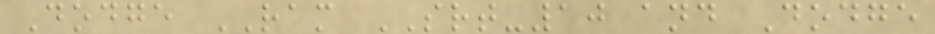Dodge RAM SRT-10 and Dodge
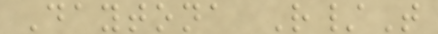Daytona R/T
